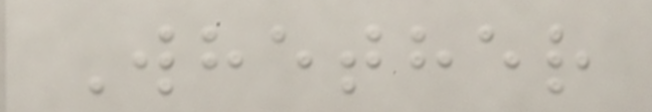Whether
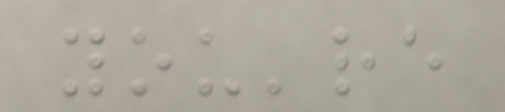you're
